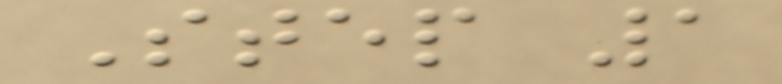Step 1
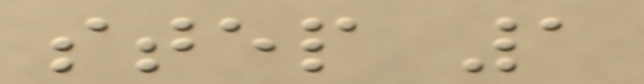step 1
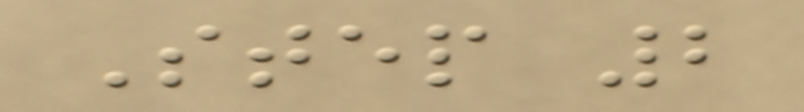Step 2
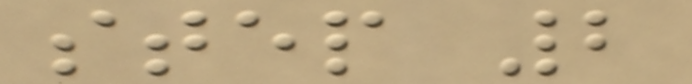step 2
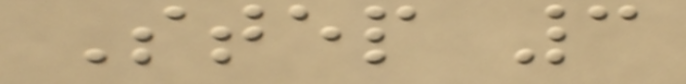Step 3
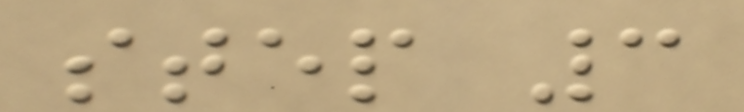step 3
